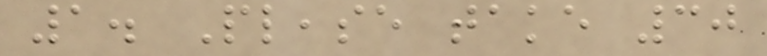1. Please take 30
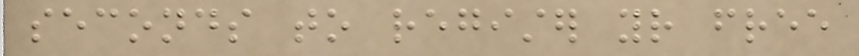seconds to register your free
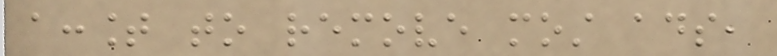account to remove most ads,
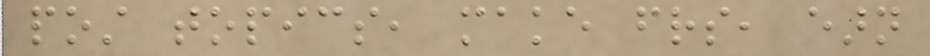post topics, make friends, earn
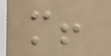more!
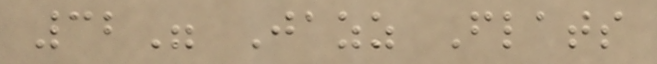32" Jazz Flats
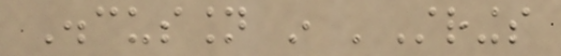Discussion in 'Strings
